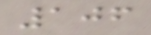106
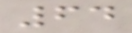64
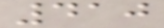410
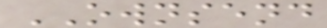OWNSEND
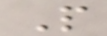P
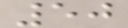50
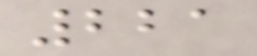221
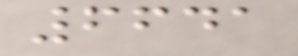6641
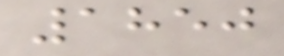1850
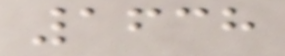1638
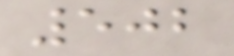502
